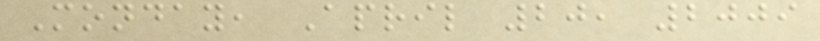Monday, April 20, 2009
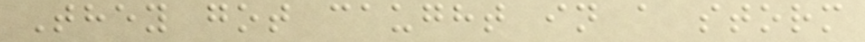They got caught in a storm
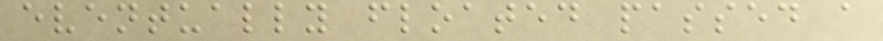eventually floated passed a
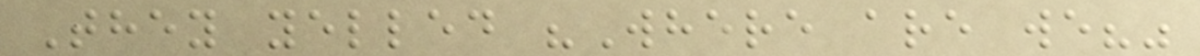They yelled "Where are we?"
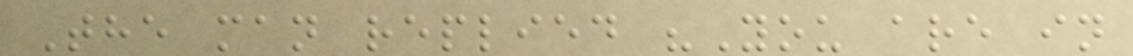The man replied "You are in
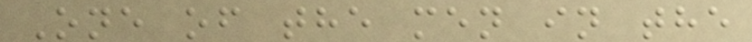One of the men in the
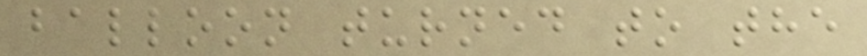balloon turned to the
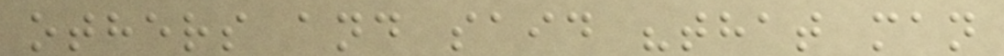others and said "that man
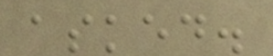asked.
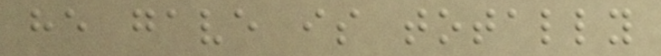he gave is totally
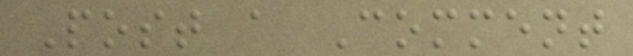Post a Comment
